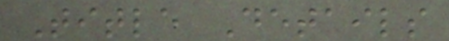Title Details
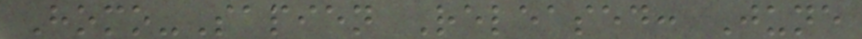Homo-Sapien Released: June
